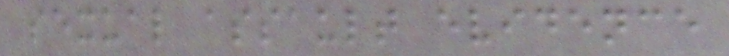sexual assault evidence
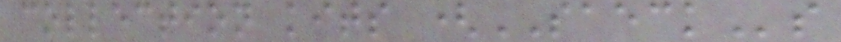collection kits (SAECKs
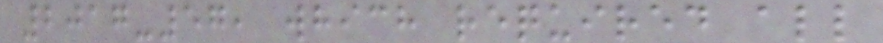2017-57, which required all
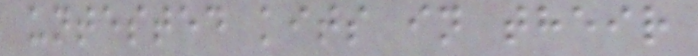untested kits in their
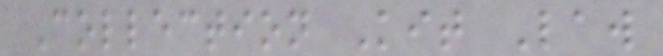Collection Kit Law
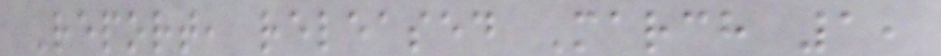Report, released March 1,
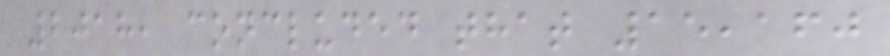2018, concluded that 15,160
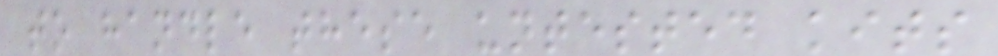to handle these untested kits
